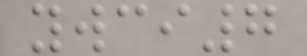ywci7
